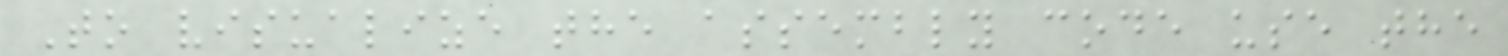To visualize the assembly code use the
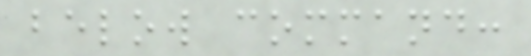below command:
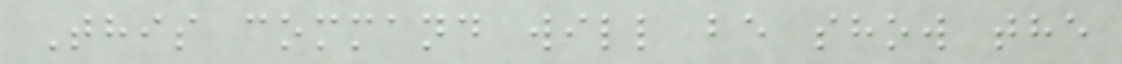This command will be show the
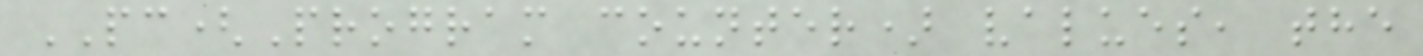PC(Program counter) values, the
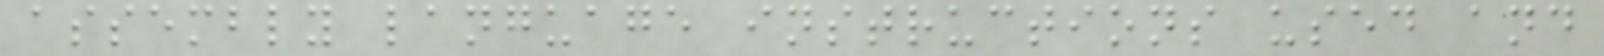assembly language instructions used and
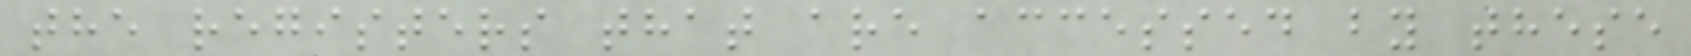the registers that are accessed by these
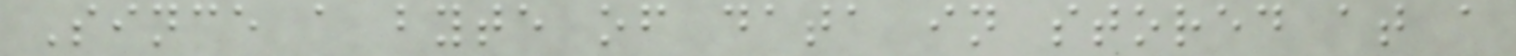Since a byte of data in stored at a
